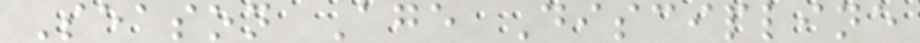Season Age Discipline
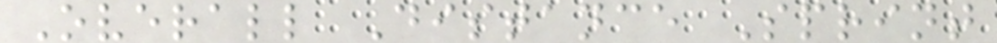Overall Distance Sprint
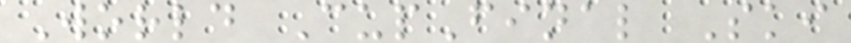World CupFinal Ski
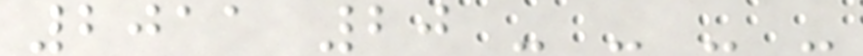2011 20 - - - -
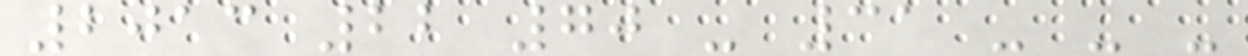2013 22 70 - 31 - - -
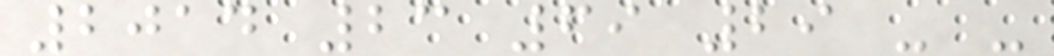2014 23 69 29 - -
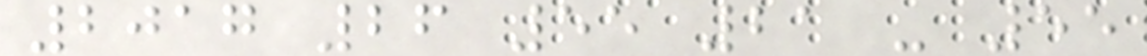2017 26 55 21 - 55
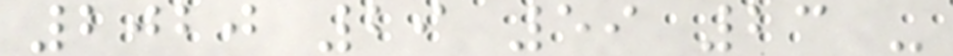2020 29 59 23 -
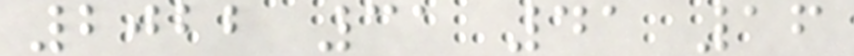2022 31 41 16
